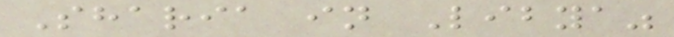Sharia in Libya"
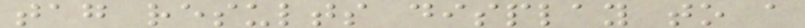tag results display to a
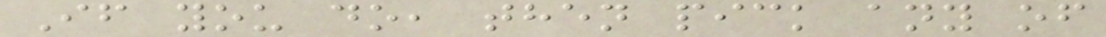If you do, then pick any of
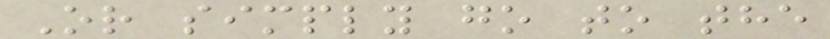Or simply go to the
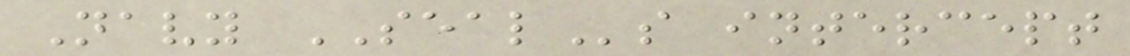Navy SEALs intercept
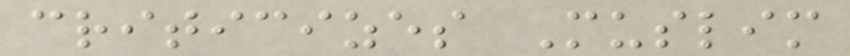criticizes Muslim
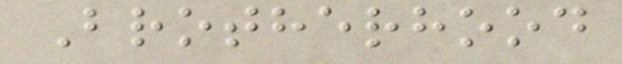Brotherhood
